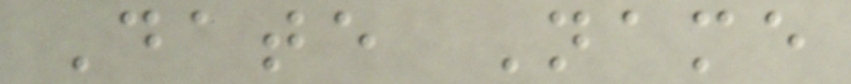Date Name
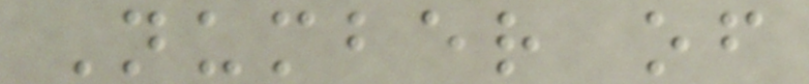Number of
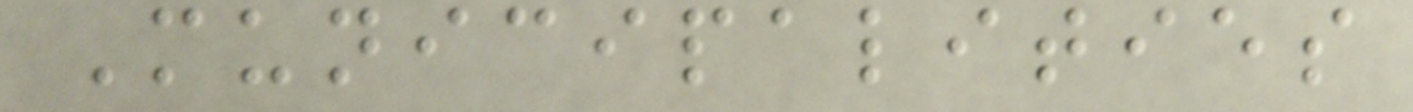Municipalities
